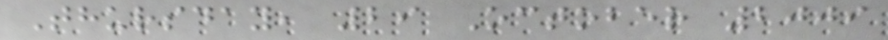Thursday, 29 October 2009
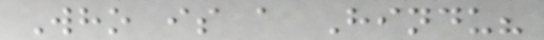Who is a Hindu?
